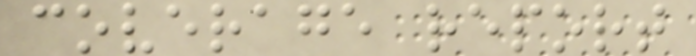coverage report
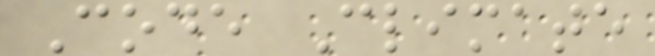Code Climate
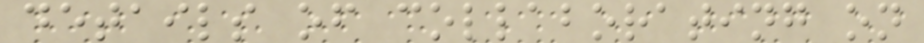details of collaborating on
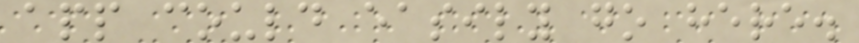app could easily go here.
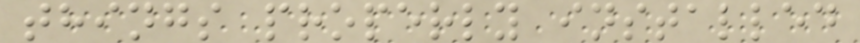things properly installed
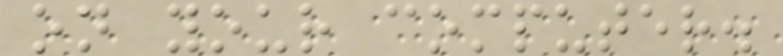on your computer.
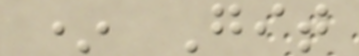* Git
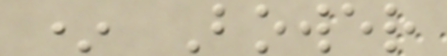* Bower
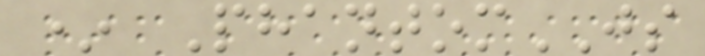* PhantomJS
